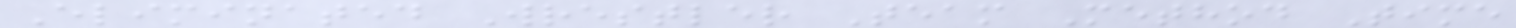Eliminated Wrestler Team Method Time
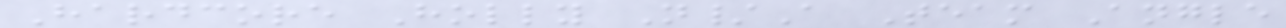Hardcore Holly N/A Team Angle
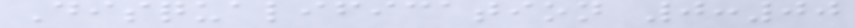Disqualification 0:00
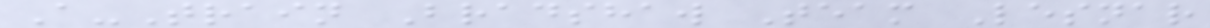A-Train Bradshaw Team Lesnar
